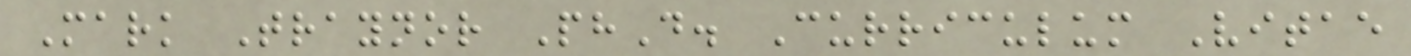Mark Traynor PhD. Curriculum Vitae
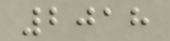2018
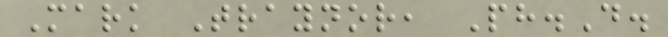Mark Traynor, Ph.D.
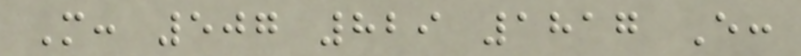M: 507 829 1817 E:
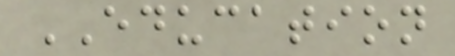EDUCATION
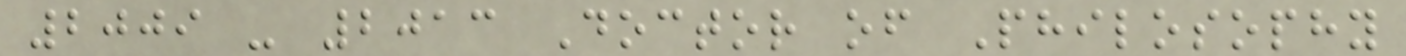2009 - 2013 Doctor of Philosophy
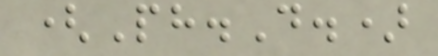(Ph.D.)
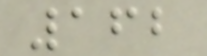162
